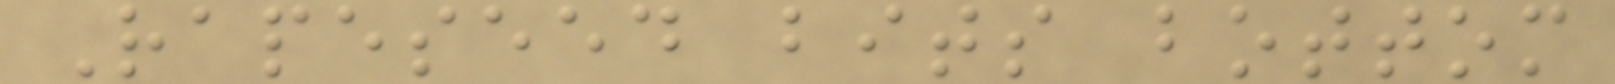Rapeseed bits bottom
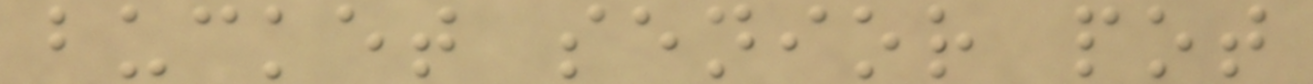bucket senior pot
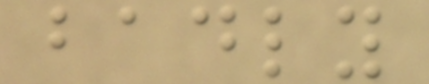badly
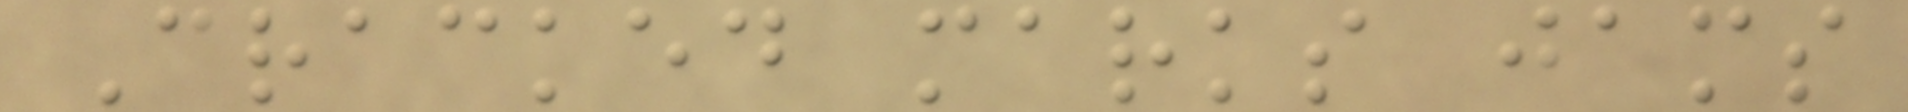Cracked marks jams
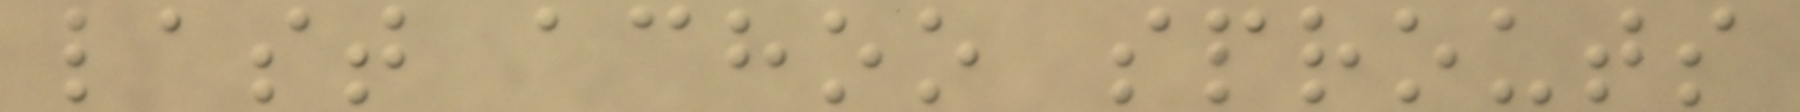last achoo sprouts
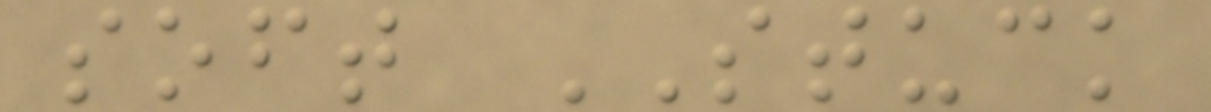soft STUCK
